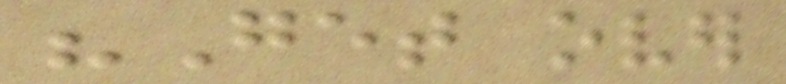"Get over
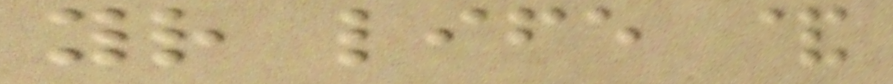your life &
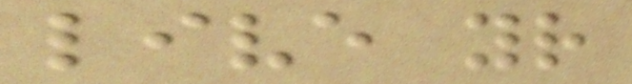live your
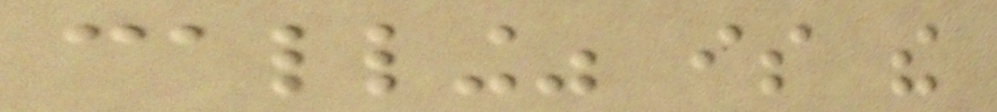calling" is the
